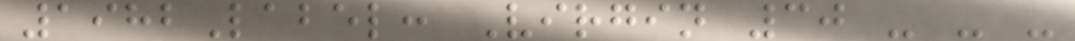1982Label: Virgin 30 - - -
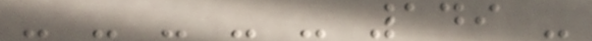- - - - - 149 -
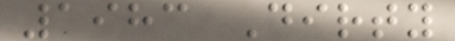1983 Dirty
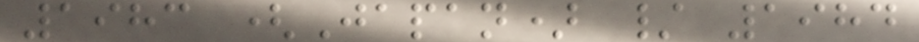1983 (Japan) / 1984
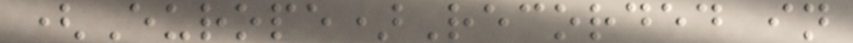(Europe)Recorded in
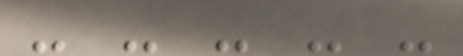- - - - -
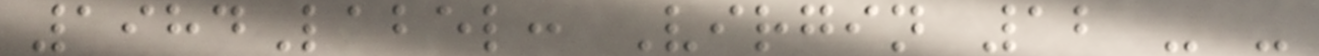1984Label: Virgin 12 - -
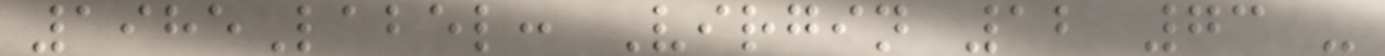1985Label: Virgin 12 73 -
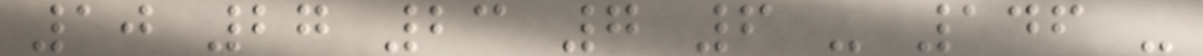10 27 23 7 6 - 146 -
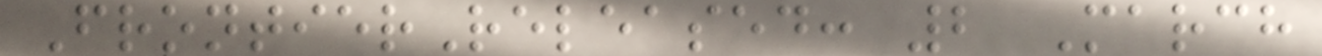FrontierReleased: 2 March
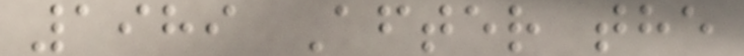1989 After the
